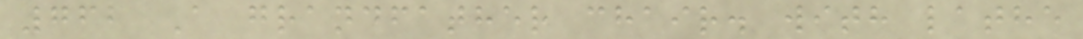762 A grandfather chair. with lathe
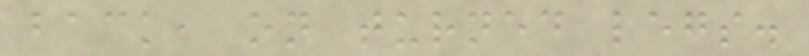back, on turned legs.
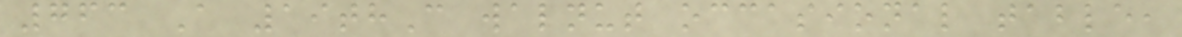763 A 19thC walnut occasional table,
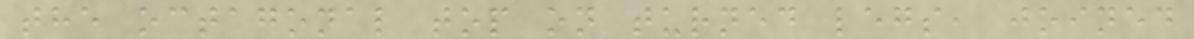the octagonal top on turned legs, joined
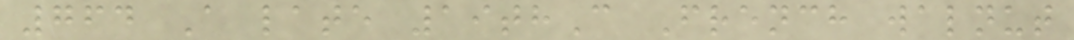764 A late 19thC French walnut
